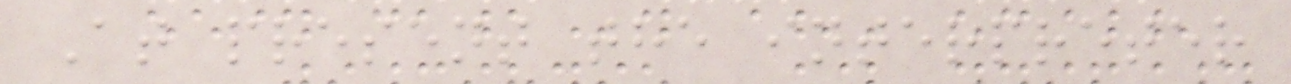At present the interpreter
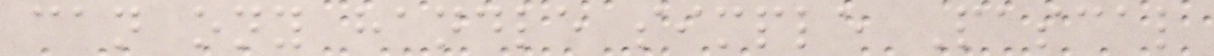can ony handle simple Pascal
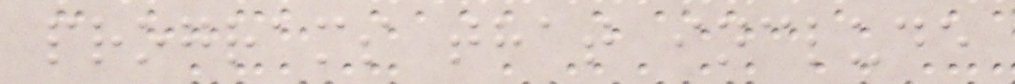programs that include
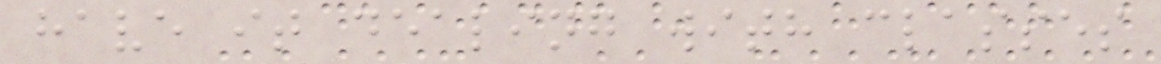have it dealing with classes
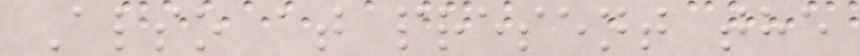Also at present the
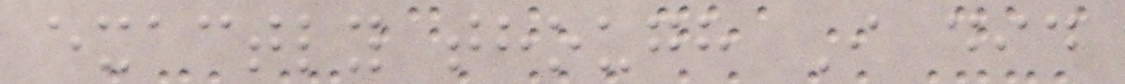exactly though I did
